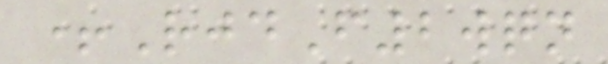+RjdF2wqn
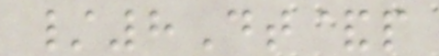/8Dt&p
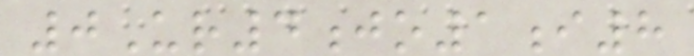0Ur4jo1i8
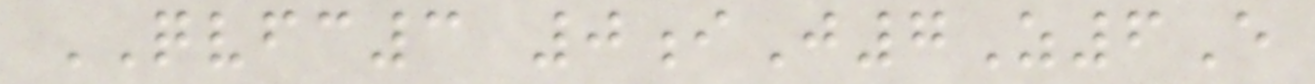QVFC3 0iJ7Z6E
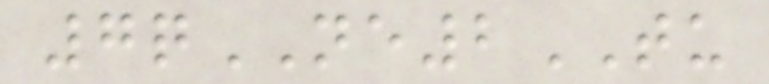7qNE2TU
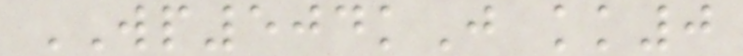WP504kJ kk0
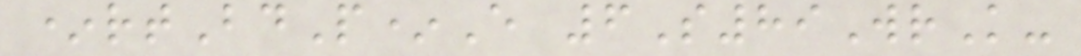*rtBdP*E 6S89WrK-
